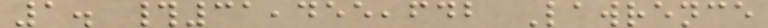1. #31,455,642 Lawrence
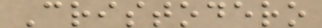Cristodero
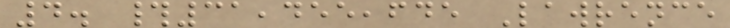4. #31,455,645 Lawrence
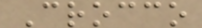Crocco
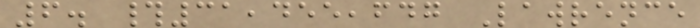6. #31,455,647 Lawrence
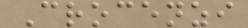Crocenzi
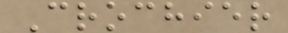Crochier
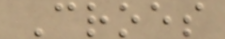Croes
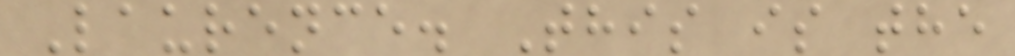Laurence. This is the
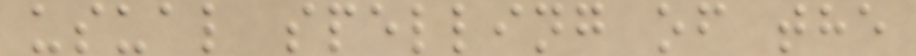usual spelling of the
